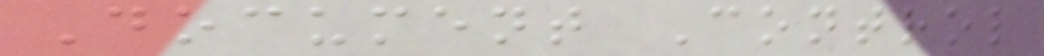Document Control
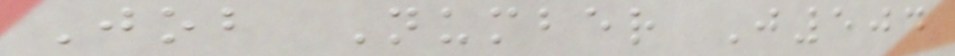Job Number J504
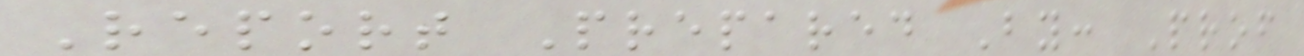Report Prepared By: Prof
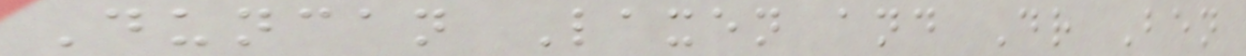Duncan Laxen and Dr Ben
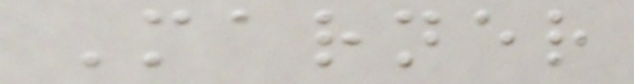Marner
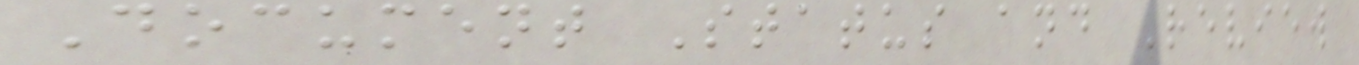Document Status and Review
